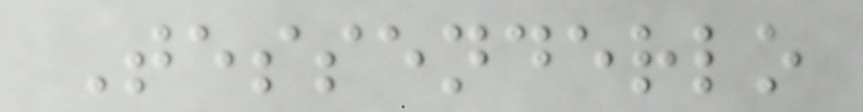Tessenderlo
